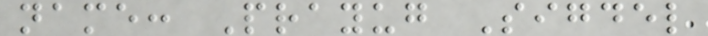name: Prayug Sigdel
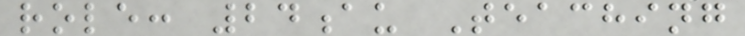role: 24au Teaching
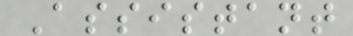Assistant
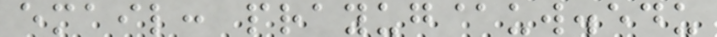email: prayug@uw.edu
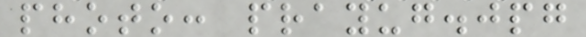photo: prayug.jpg
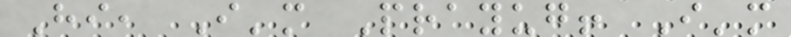Hi, I'm Prayug! I'm
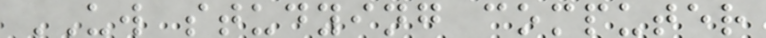UW studying computer
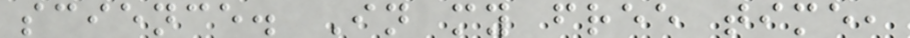science. In my free time,
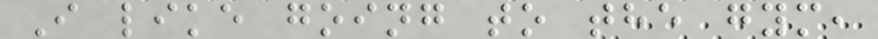I like going to the gym,
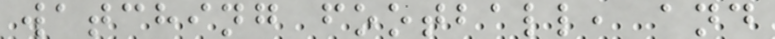watching football, and
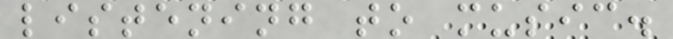listening to music.
